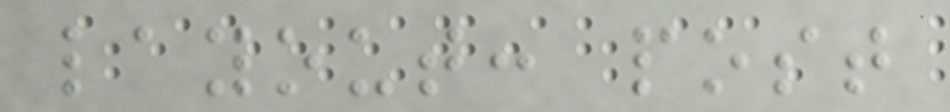layout: post
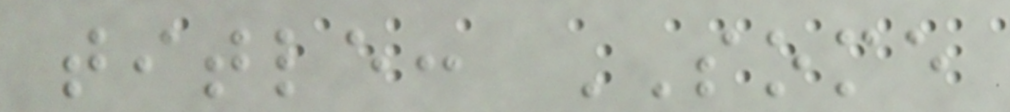title: SOME
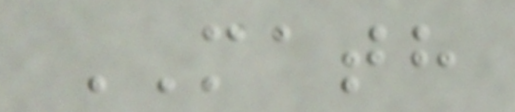MATH
